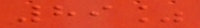89%
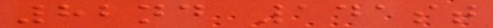82nd 141st
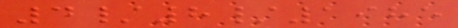4/8/1985
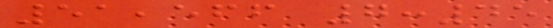51,566 7:45
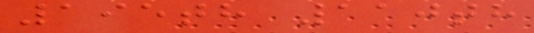195th 110th
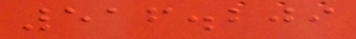516.209
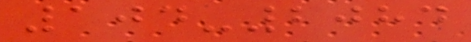104-2084
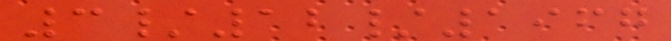3/12/1967
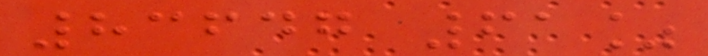83647 61%
